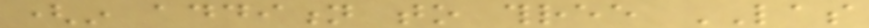(in addition to three LAS
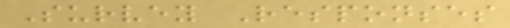Survey Responses
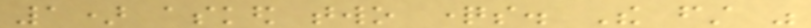1) asked two questions. The first was
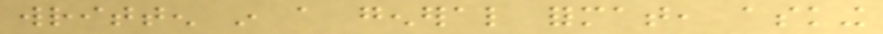written in a general format, asking
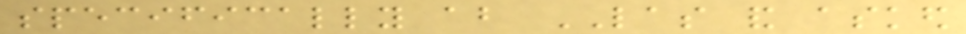specifically about LAS and asked
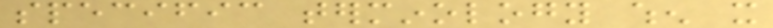specific terminology when it
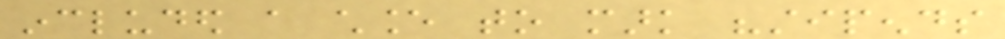included a chance to mark "stipends
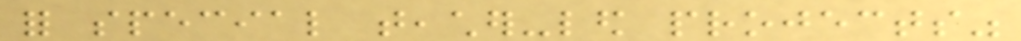for special teacher-led projects"
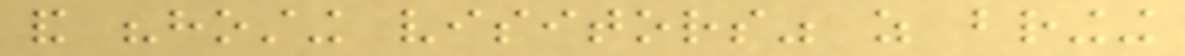and "hosting visitors" as bringing
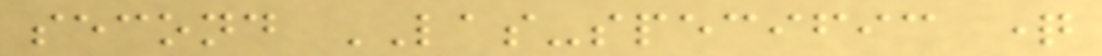second LAS-specific question
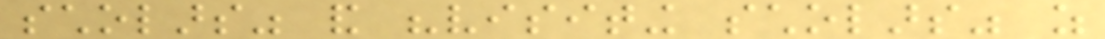scholars" and "visiting scholars" as
